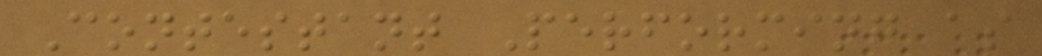Contestant Performing as
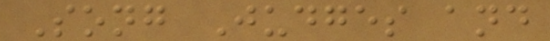Song Judges and
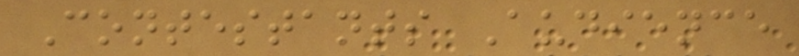Contestants Audience
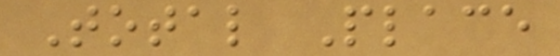Total Place
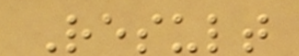Result
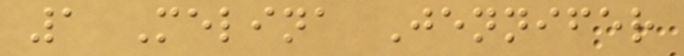1 Melina Jennifer
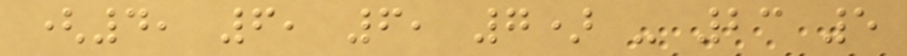(4, 6, 6, 7) - 23 5
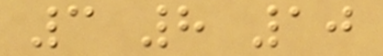3 8 10
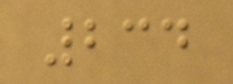234
